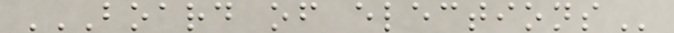BOARD OF ELECTIONS
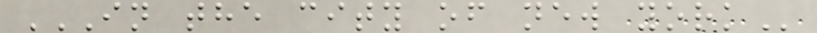IN THE CITY OF NEW YORK
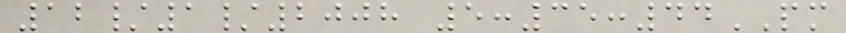12/1/2008 5:35:44PM
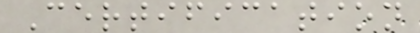Certification
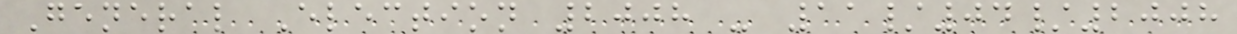General Election 2008 - 11/04/2008
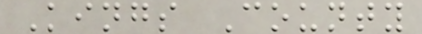Kings County
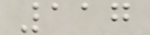117
